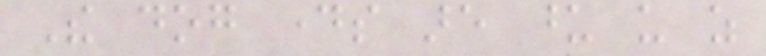The dog days are upon us as
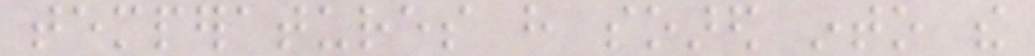temperatures have soared into the
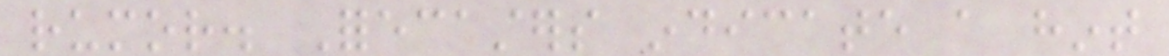rumor. Forecasters indicate a hint
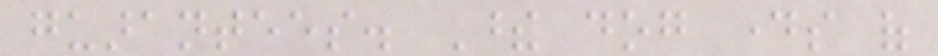guarantees. These dog days of
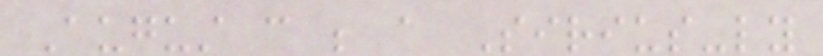August can be a Sirius-ly
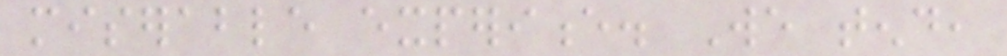miserable experience. We tend,
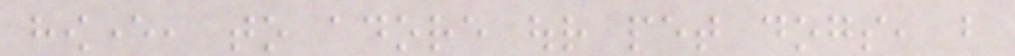however, to adore our pet dogs, but
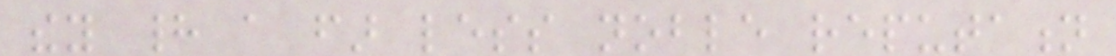they had a far less noble reputation
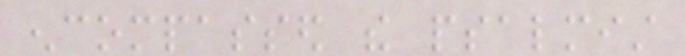encompassed the psalmist
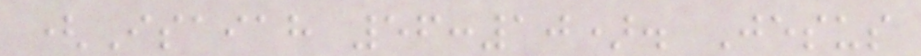(Isaiah 56:10). Jesus
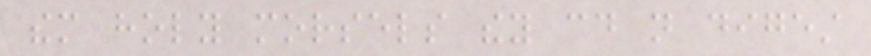them holy morsels they could not digest
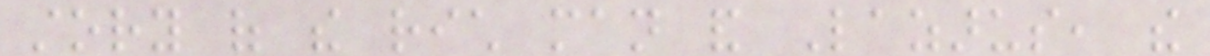story of the rich man and Lazarus, the
